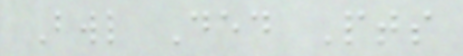Bwl Ded Pts
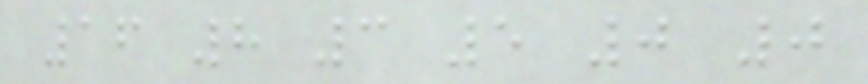16 8 3 5 0 0
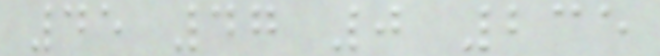45 47 0 235
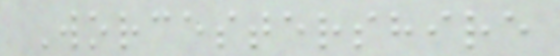Worcestershire
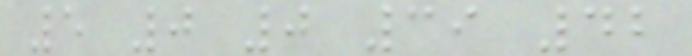5 0 0 39 42
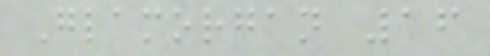Glamorgan 16
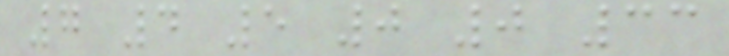7 4 5 0 0 33
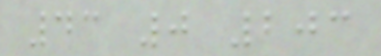43 0 203
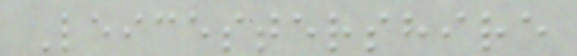Leicestershire
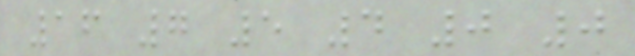16 7 5 4 0 0
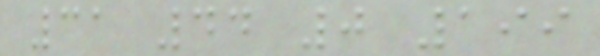31 44 0 199
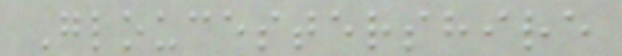Gloucestershire
